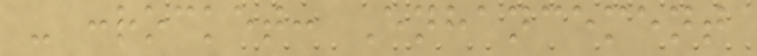- :rocket: Enhancement
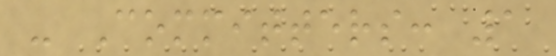- Committers: 1
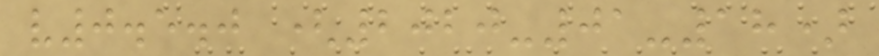v0.5.0 (2020-01-18)
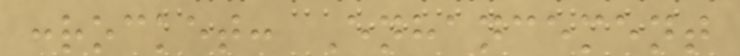:rocket: Enhancement
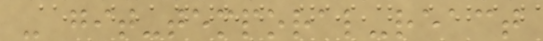- git-temporal-react
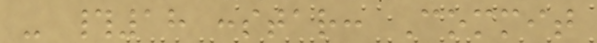- #18 :star: Commit
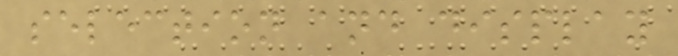selection and display
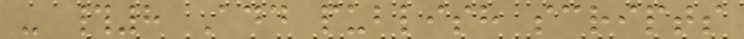- #8 Add publish scripts
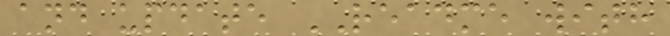and update README with
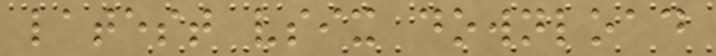latest vsix download
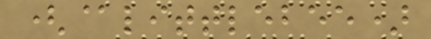(@littlebee)
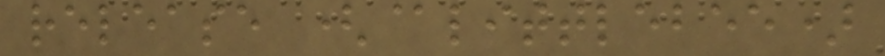release (@littlebee)
